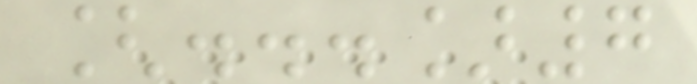[...]7
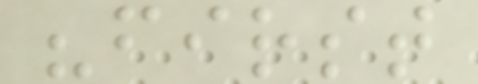"first
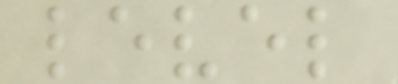level
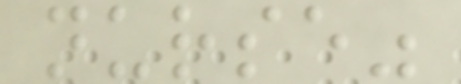nurse"
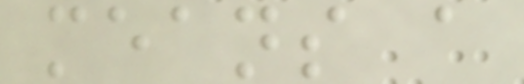means a
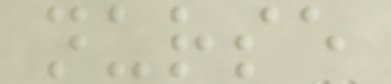nurse
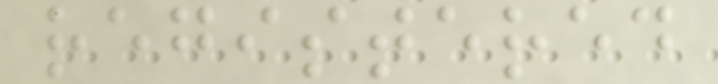registered
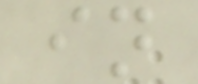in
